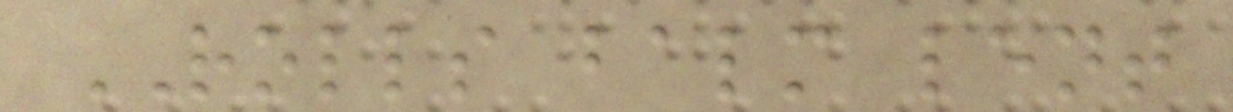ROLLS balm lent
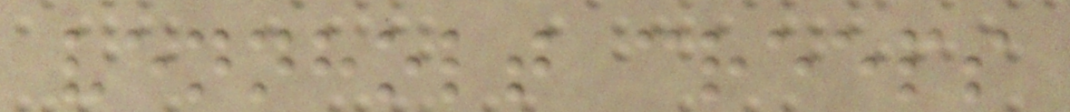vennholt creeps
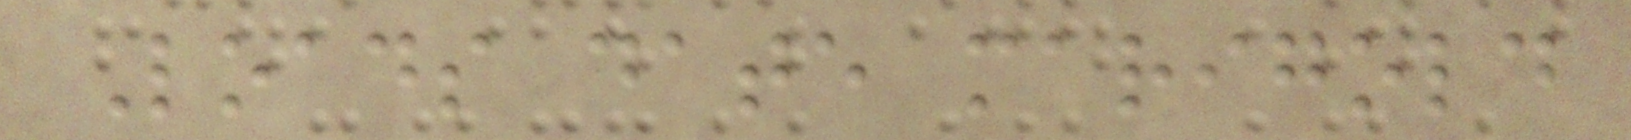Loads date marigold
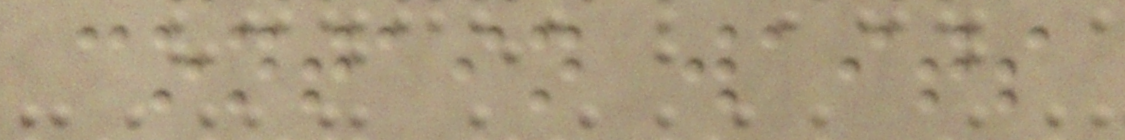contain waits
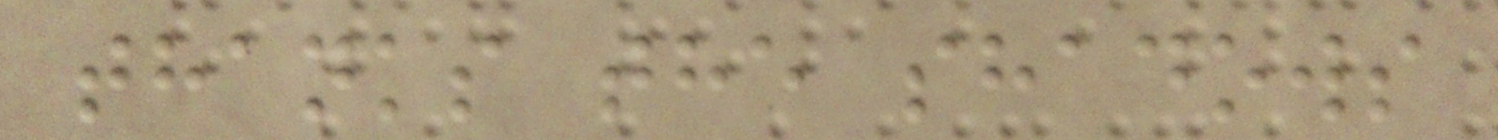thanks the shadows
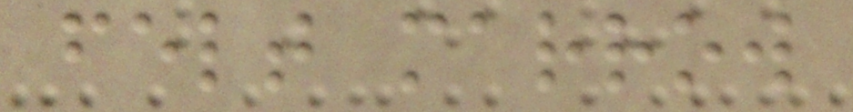felt marrow
